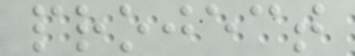project
